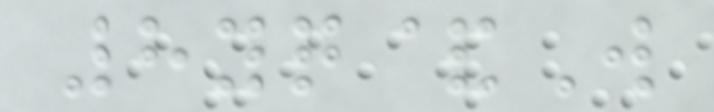8yq&W
